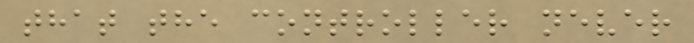that the controller never
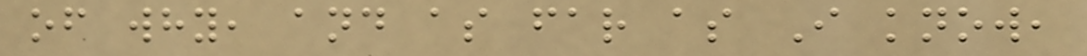of why, and as far as I know,
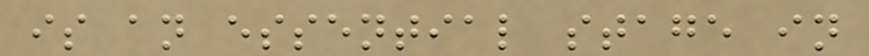is an essential stage in
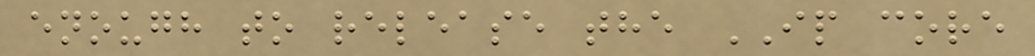enough to release the IP core
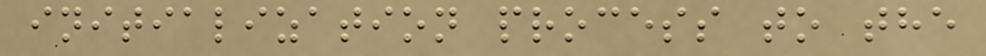initialization process to the
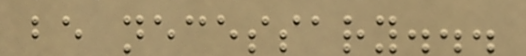be necessary...
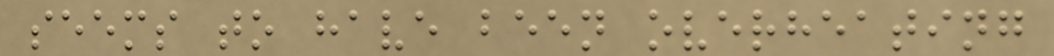seems to have been overheating
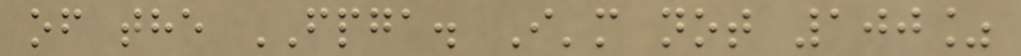of the FPGA. I'm not 100%
